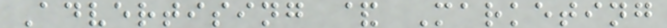Advertising & Marketing
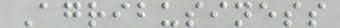Agribusiness
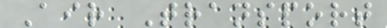Air Transport
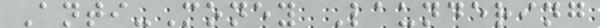Anti-Money Laundering
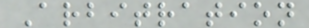Arbitration
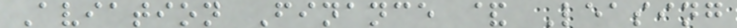Aviation Finance & Leasing
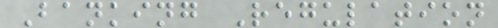Banking Regulation
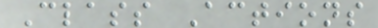Class Actions
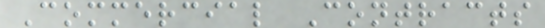Commercial Contracts
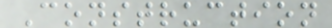Construction
